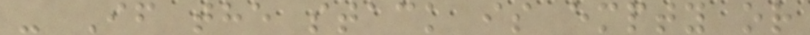- If the stack is empty or
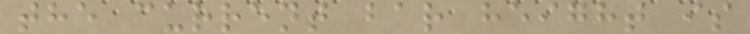the current bar height is
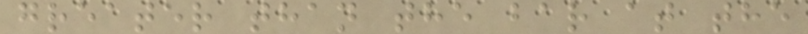greater than the bar at the
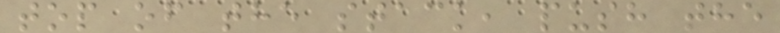top of the stack, push the
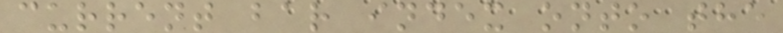current bar index onto the
